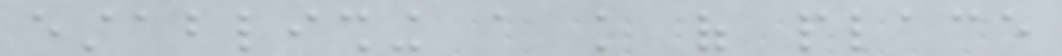establishing a knowledge of place
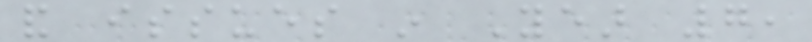and issues in Year 7,
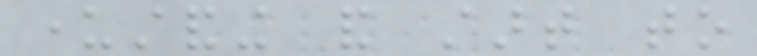understanding and start to
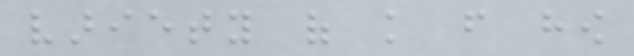variety of knowledge from how
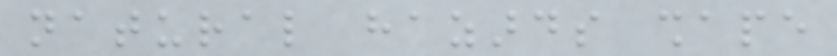natural hazards shape
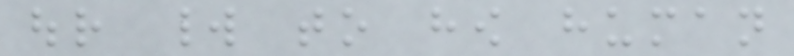our world to how human
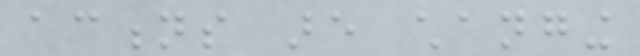actions are changing
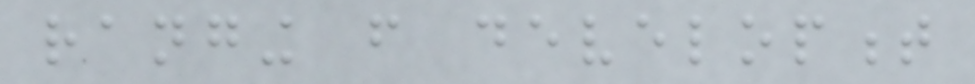ranging from development
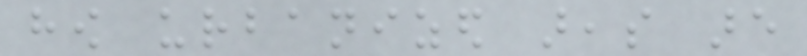how urbanized areas are
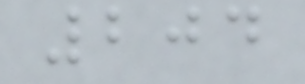204
